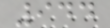944
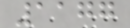1177
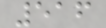516
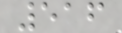516
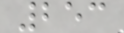253
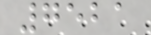7521
